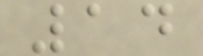14
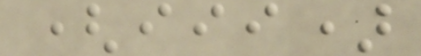(iii)
